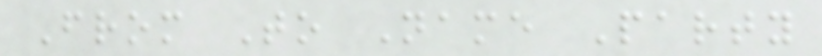From To Name Party
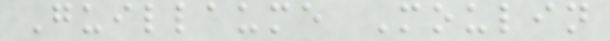Guillaume Moulin
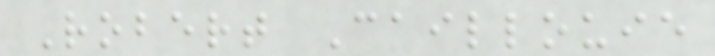Robert Caillouie
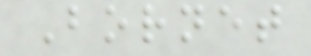Bornet
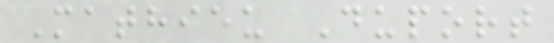Mathieu Duport
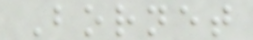Bornet
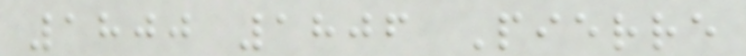1800 1806 Pierre
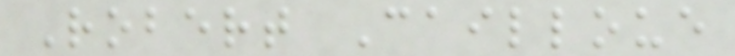Robert Cailloue
